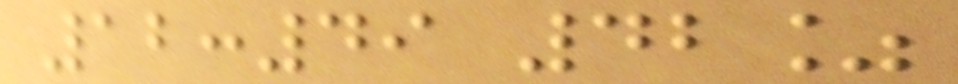12:49 42%
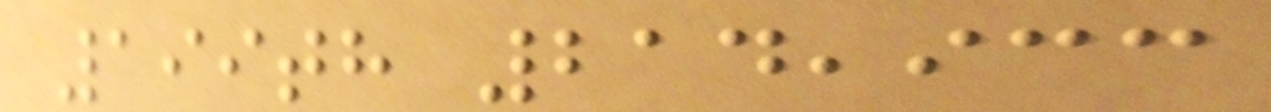199th 214,933
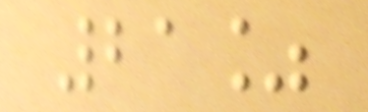21%
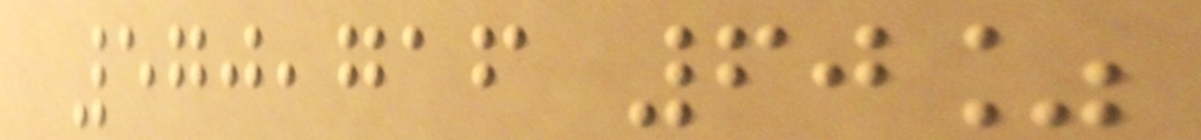570,716 60%
